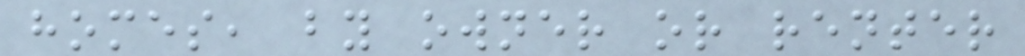homes, by owner or renter
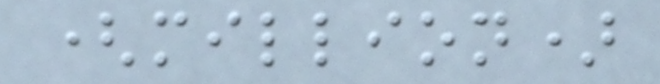(million)
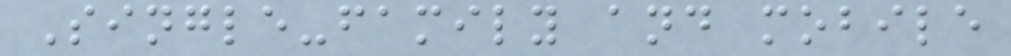Single-family and mobile
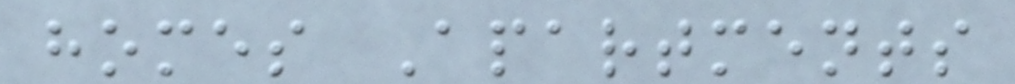homes Apartments
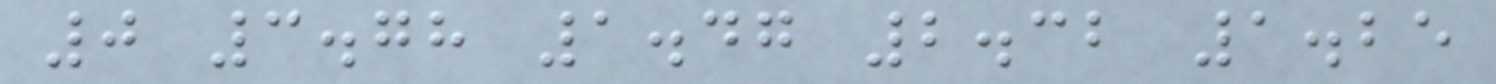0 3.78 1.47 2.32 1.25
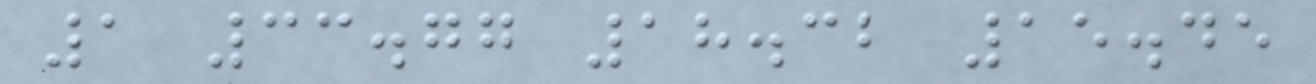1 33.77 18.32 15.45
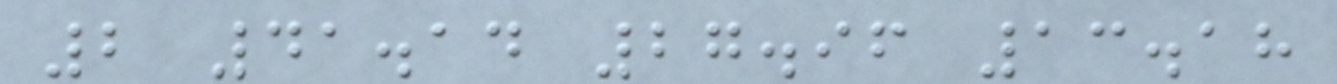2 41.14 27.96 13.18
